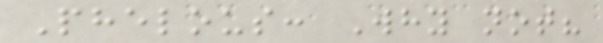Phelous: Why not?
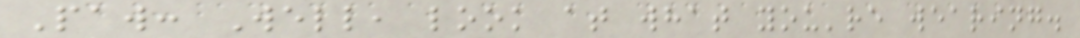Paw: Well, look at what you're wearing.
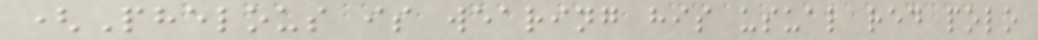(Phelous is wearing his usual red polo
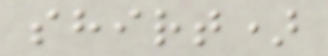shirt)
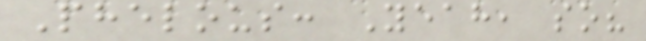Phelous: Yeah, so?
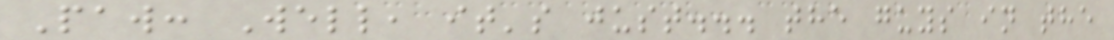Paw: Well, it's just... the guys in the
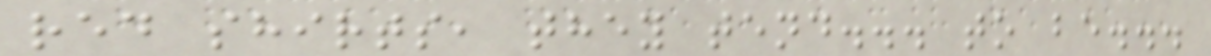red shirts, they tend... to be...
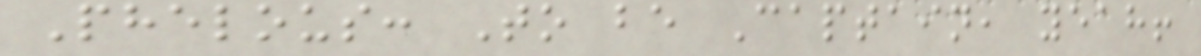Phelous: To be Captain, yeah!
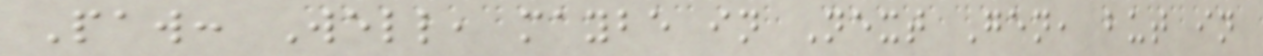Paw: Well, maybe in Next Gen, but in
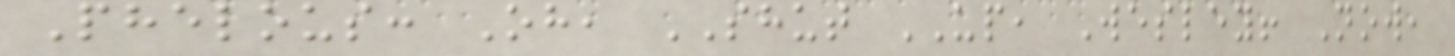Phelous: Oh, SHUT UP, Wesley! Now,
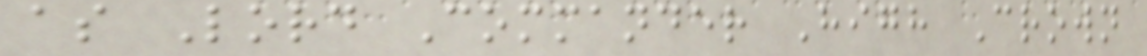as Lord Commander High Crown
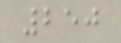250
